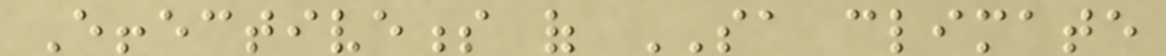Effectiveness of SA climate
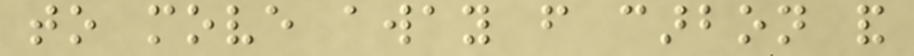to move away from carbon and
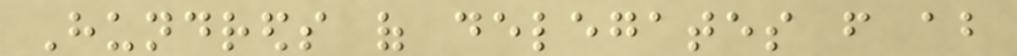Hundreds of delegates from about
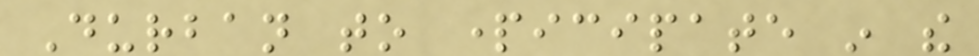Durban to participate in the
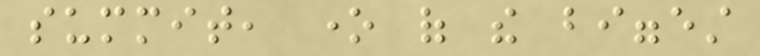summit, one of the biggest
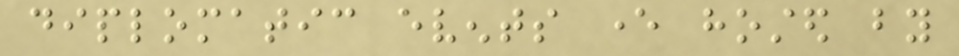diplomatic events ever hosted by
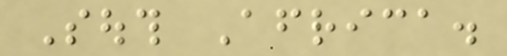South Africa.
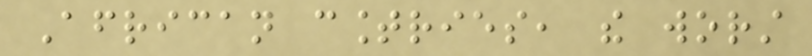African countries, the worst
